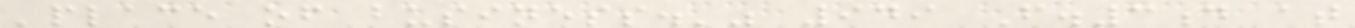'place of business.'" 949 F.3d at
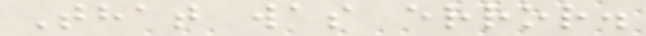That was error.
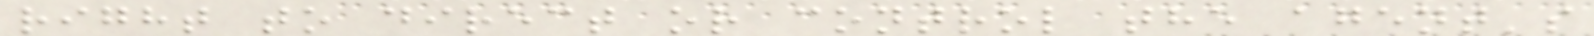right to direct or control the agent's
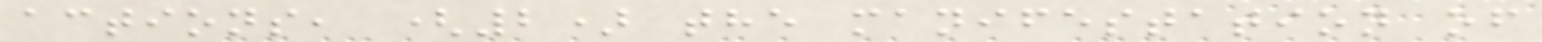actions, (2) the manifestation of
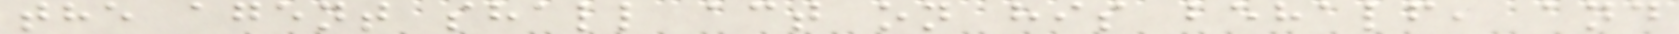the agent shall act on his behalf, and
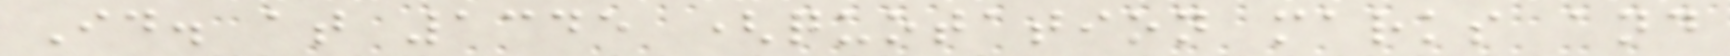Id. at 1345 (quotation marks and
